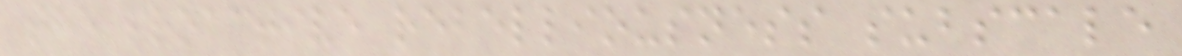the proactive rebelliousness subscale
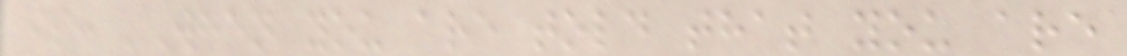is: 'When you are told that you are
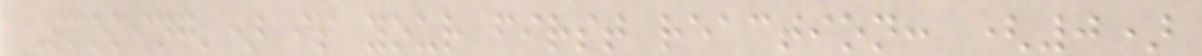Smoking') is your first reaction: (0)
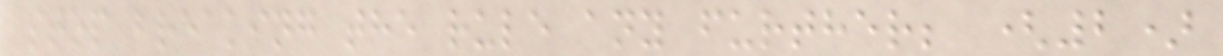stop breaking the rule any further; (2)
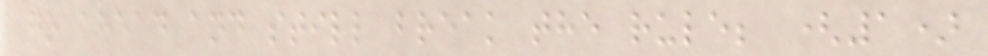go ahead and still break the rule; (1)
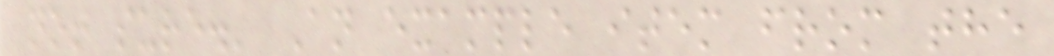not sure.' An example item from the
